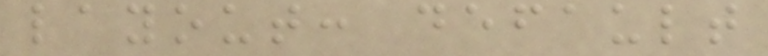layout: default
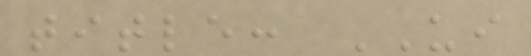title: UI
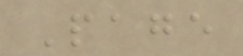Page
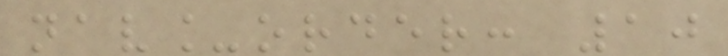nav_order: 10
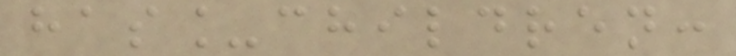has_children:
